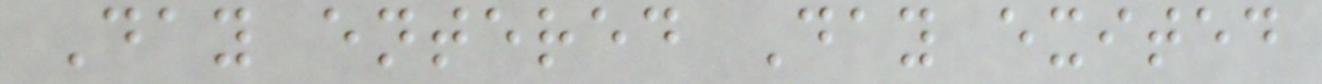Day entered Day exited
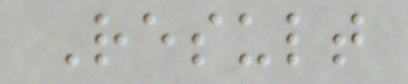Result
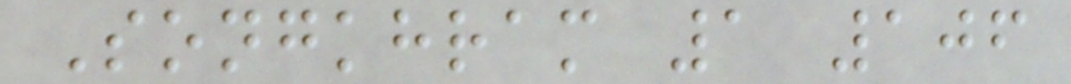Songkhram 1 106
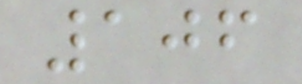106
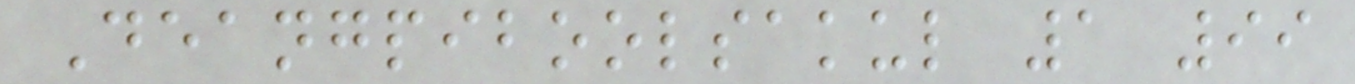Deangpiboolsakul 1 99
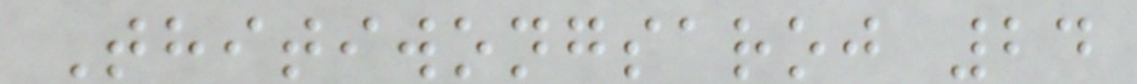Thitiwongsaroj 24
